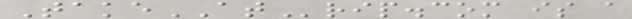TakeATrip.com is a
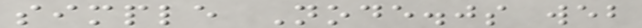simple Node.js web
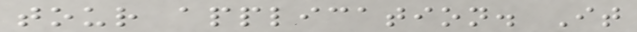tour application. It
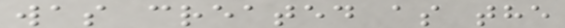was created as the
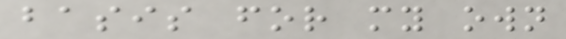basis for my own
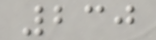230
